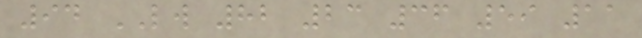94 LW 82 23 36 59 11
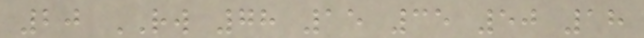20 RW 78 15 35 50 18
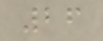26
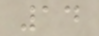14
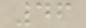46
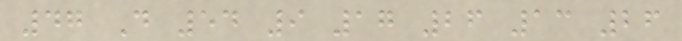47 D 54 9 17 26 13 26
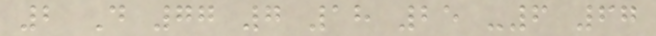2 D 77 7 18 25 -6 67
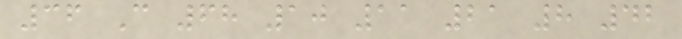36 C 68 10 11 21 8 42
